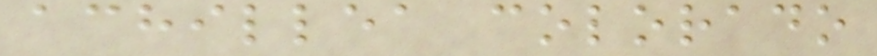achillea colorado
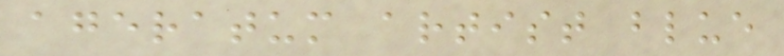ageratum artist blue
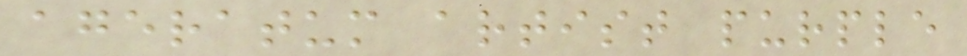ageratum artist purple
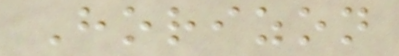Horizon
